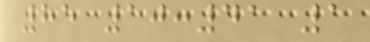85 10:41 1
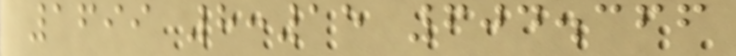1699 8:15 604.366
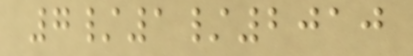7/1/2010
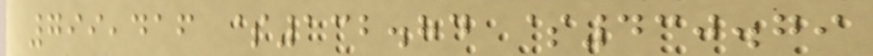799,416 $132.84 $430.79
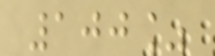100%
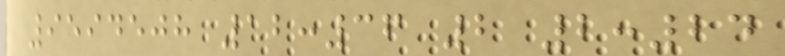9594508 12:36 2 2:24
